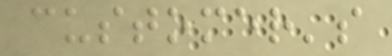customer's
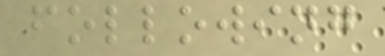following
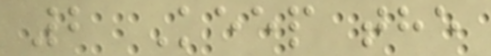2 Keep the
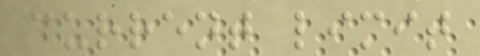current limit
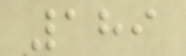189
